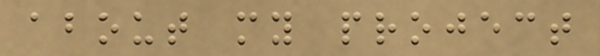about my project
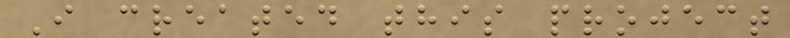I created this project
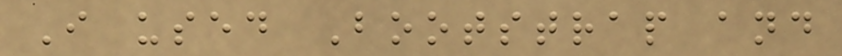I used Bootstrap and
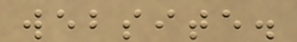website.
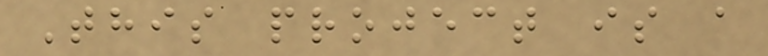This project is a
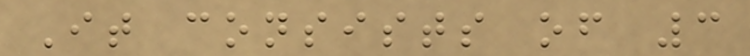It consists of 3
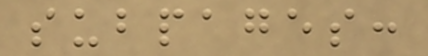subpages:
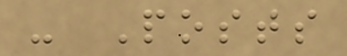- Posts
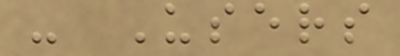- Users
